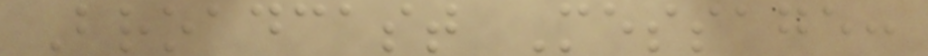Broadcast Message:
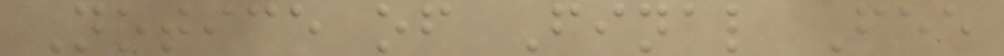Notice of Final Fee
